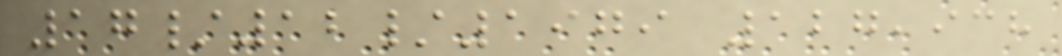17/12/1979 127,938
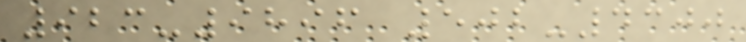923-9896 502-4300
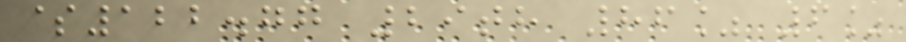$122.77 29th 86% 6%
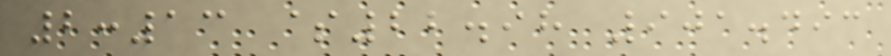2:13 $22.98 901.493
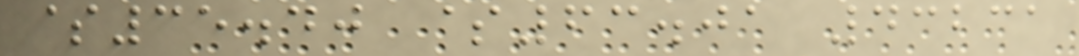$35.40 $63.01 43231
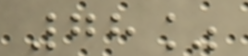78%
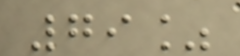79%
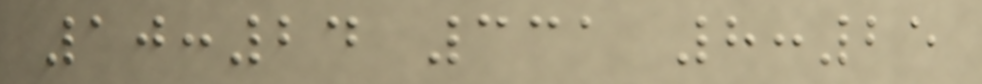10:24 331 8:25
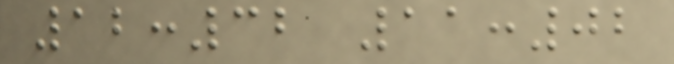12:32 11:02
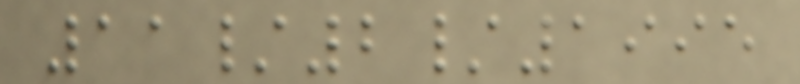11/2/1995
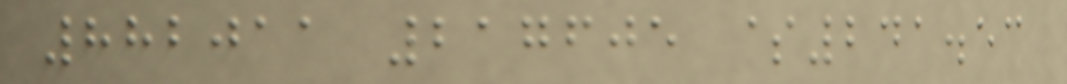882011 217605 $241.53
